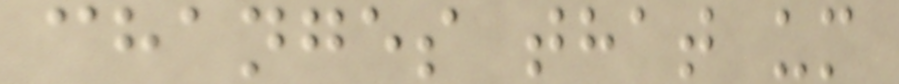changes that um
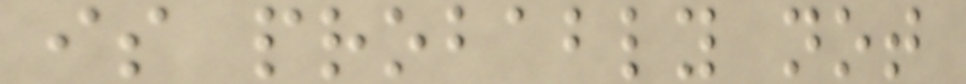is probably not
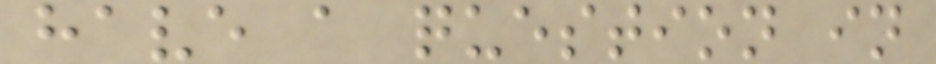have a question in
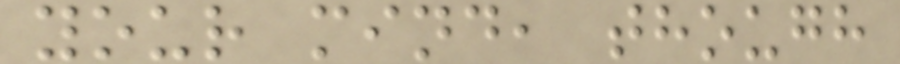your mind, though
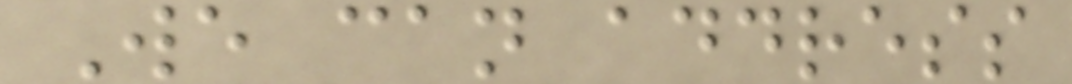We can address
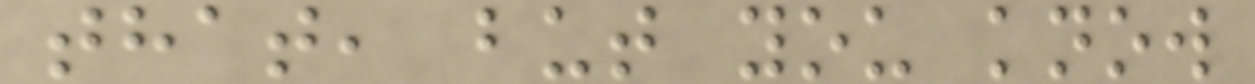that, but you know
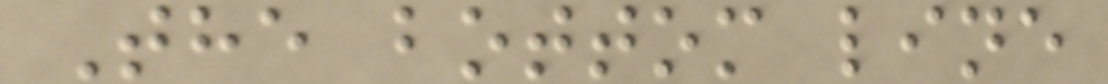The bottom line
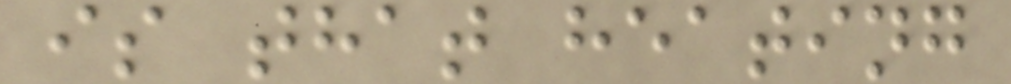is that heating
